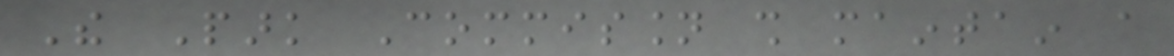The Park Commission shall maintain a
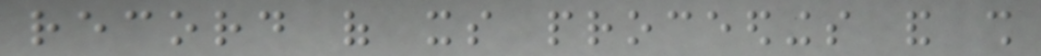record of its proceedings and shall
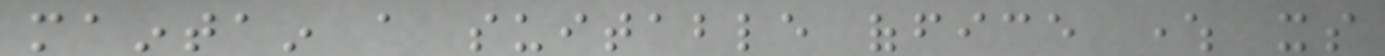maintain a suitable office where its
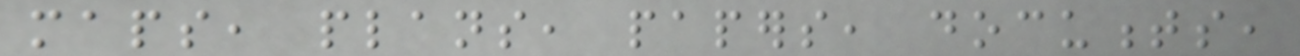maps, plans, papers, documents,
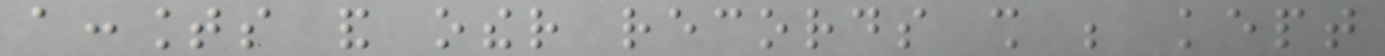accounts and other records shall be kept
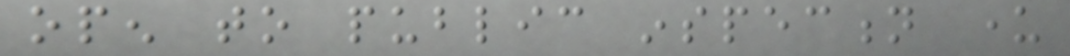open to public inspection under
